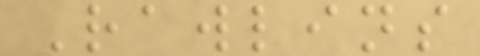Rawlins
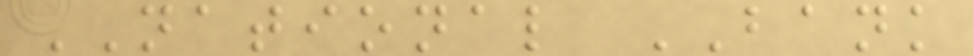NATIONAL BANK
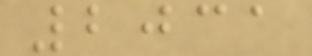2031
